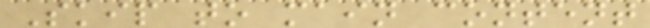Skip to main content
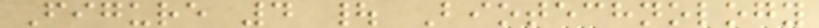Figure 4 | Biotechnology
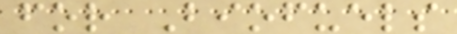for Biofuels
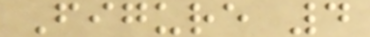Figure 4
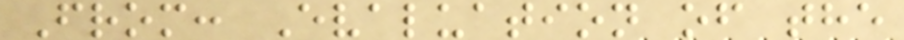From: Evaluation of the
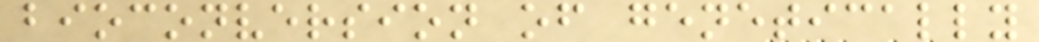bioconversion of genetically
